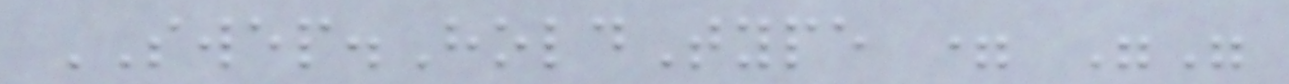SWEP.HoldType = ""
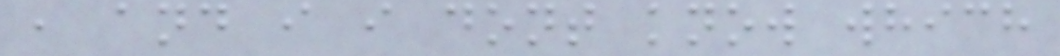, and i i dont know which
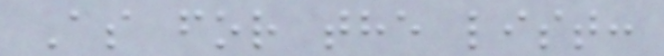As for the list:
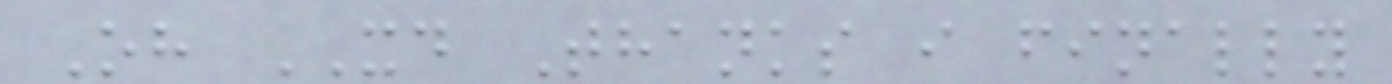Oh XD Thanks i finally
